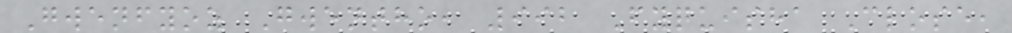Gwenfyoz Gwentho, 992 Fyquisha Close,
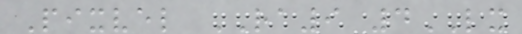Pixvel RA9 4LX
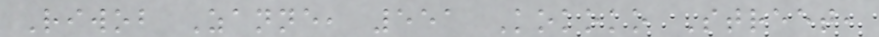Riwob Zanne, 551 Kokoko Street,
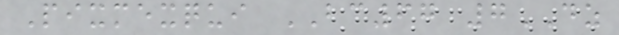Pixmexqui BC67 7DZ
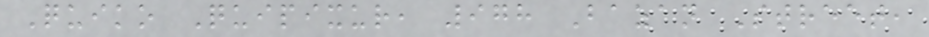Quiko Quipixur, 978 Bazan Street,
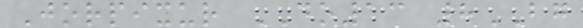Jorpixur DO13 8BG
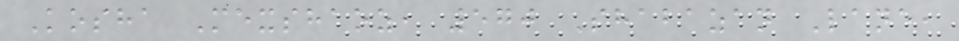Kosha Mexshaoz, 570 Shabazan Lane,
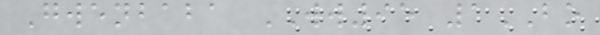Gwenbaba WW95 1BO
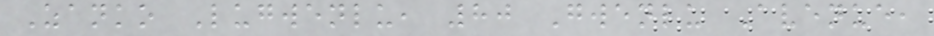Zanko Lugwenlu, 80 Gwenlu Avenue,
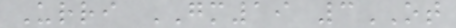Urri GM19 3OT
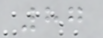87
